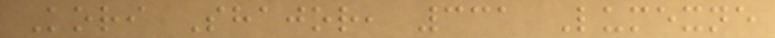Kori Shajor, 331 Lumexne
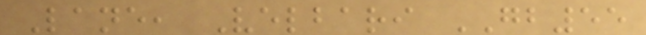Lane, Velbari GB55
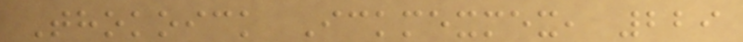Thokoick Ickmexmex, 229
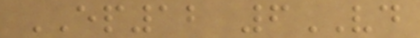EP12 6VD
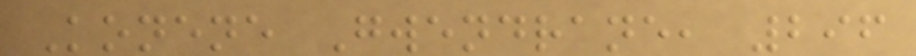Konene Gwendrane, 296
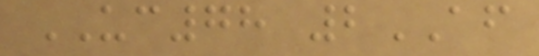UC78 2AF
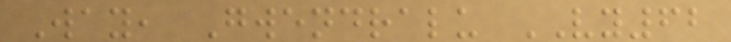Way, Gwendralu VY62
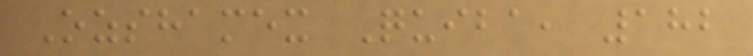Ozshamex Quiba, 182
